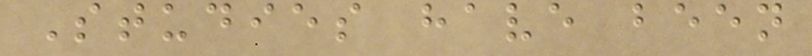Studies have been
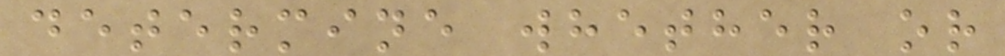determine whether or
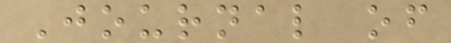Journal of
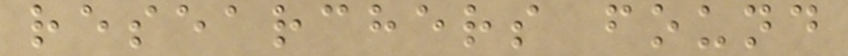researchers found
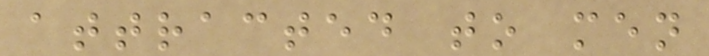attracted to men
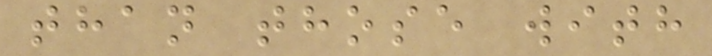than those with
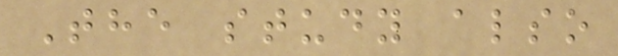The study also
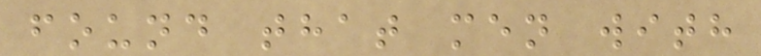found that men with
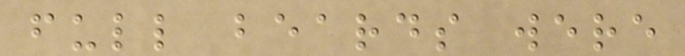full beards were
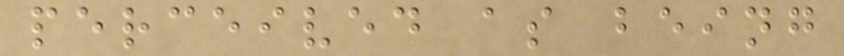perceived as being
